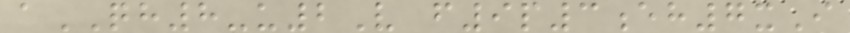aQH8-u2V f9p3eh7xI
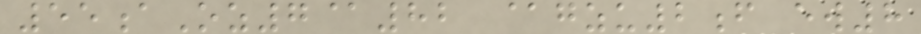55aOz7@82 @gzu2f ew8
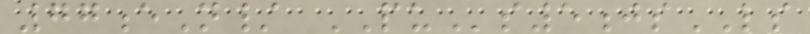77eN/ PUs5jsLS
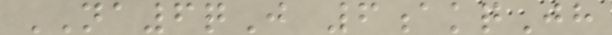NA6qJ 6akqJh
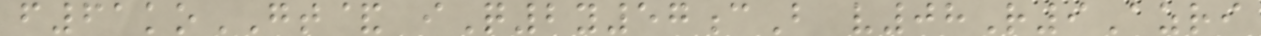f61koGT& iQ2y57cB v08R9Azri
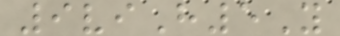9viH5Y
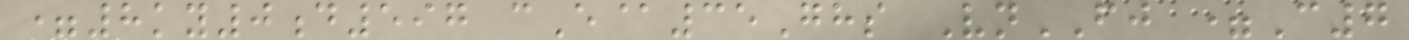=8ky0d597 cE@35Ghs VnFJ =C7
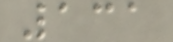131
